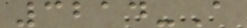3214-A
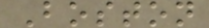Boston
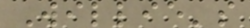Willie's
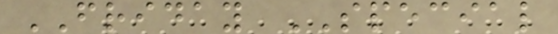FRIDAY SPECIAL
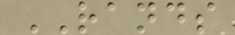RANDS
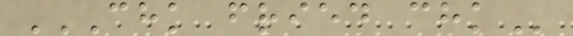CHK FRIED CHK
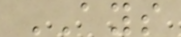AYS
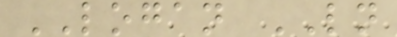LOGAN LN
